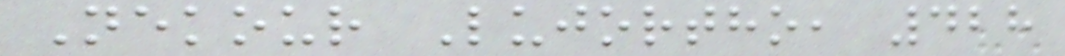Nekour Lujortho, 428
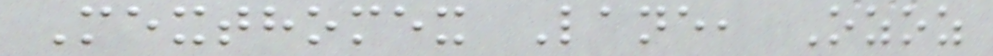Mexthomex Lane, Ozoz
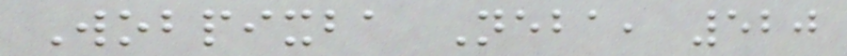Wobpixba Neba, 520
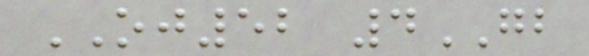OJ52 4GB
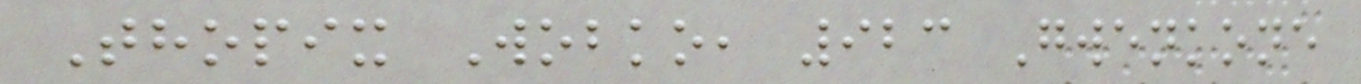Thopix Wobko, 923 Gwenkone
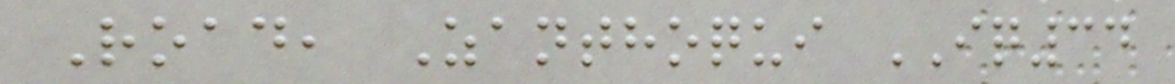Road, Zanthoqui IQ34
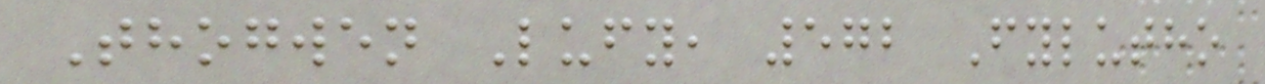Thogwen Lufy, 572 Fylutho
